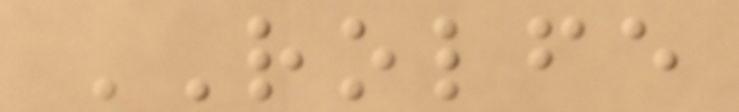ROLFE
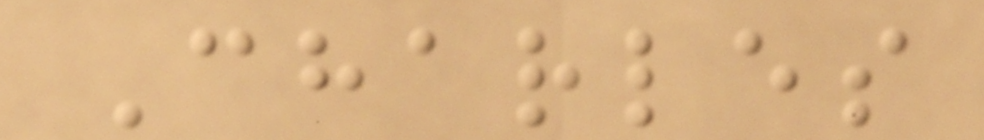Charles
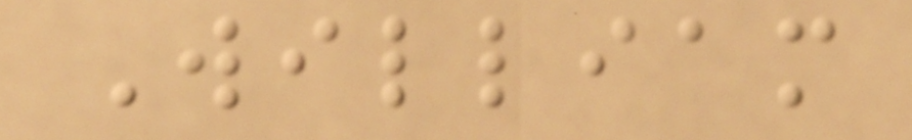William
